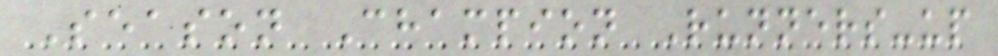Season Champion Runners-up
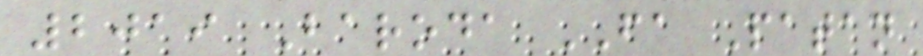2019 Baroda FA Patan
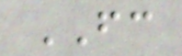FC
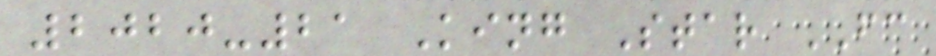2020-21 King Star FC
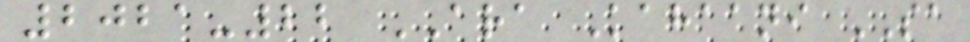2021-22 ARA Kahaani SA
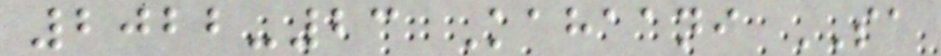2022-23 Kahaani SA
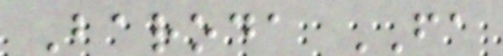Baroda FA
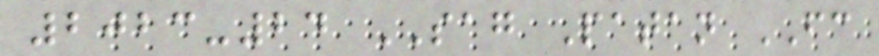2023-24 SAG Patan FC
